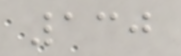130
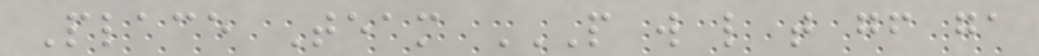Place Team P W L T GF GA
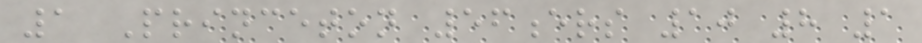1 Princeton 56ers 10 8 1
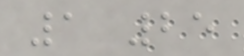1 25
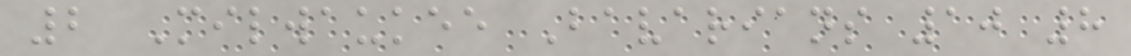2 Milwaukee Bavarians 10 8
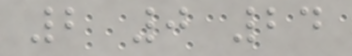2 0 24
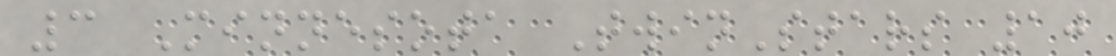3 Minnesota TwinStars 10
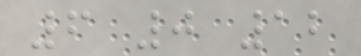6 0 12
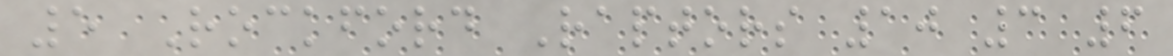5 Rockford Raptors 10 3 6
